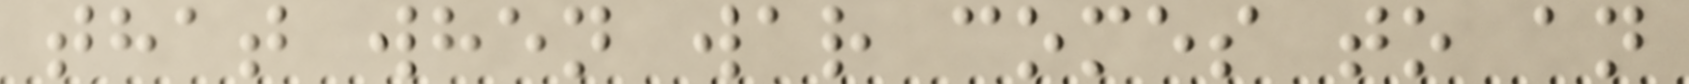that when war comes to an
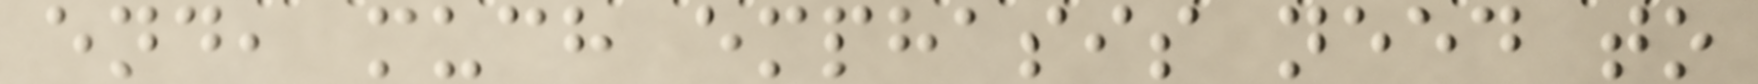end, much emphasis need to
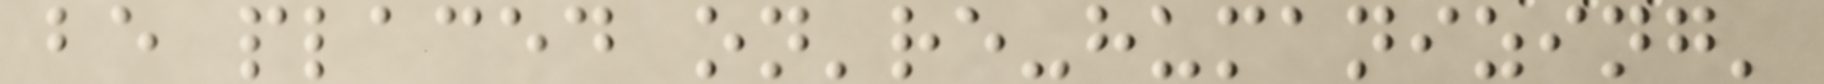be placed on're-humanizing'
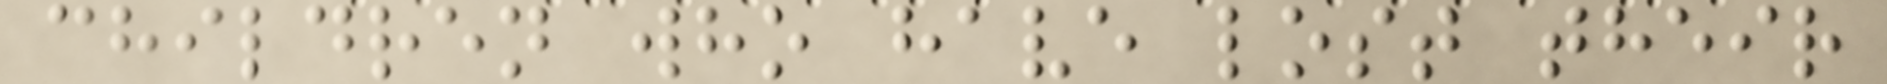children who have lost their
